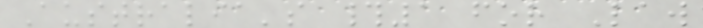Australia's #1 for Law
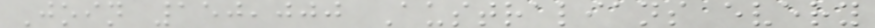Join 150,000 Australians every
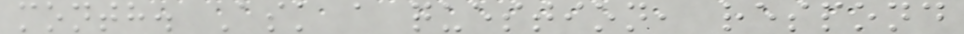month. Ask a question, respond
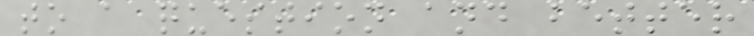to a question and better
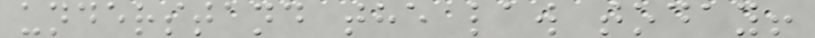understand the law today!
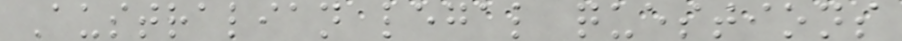Australian legal questions
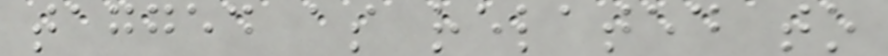tagged as related to
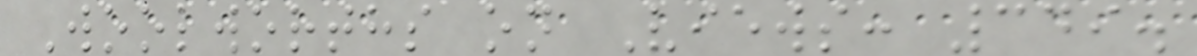Woolworths on Views: 349.
